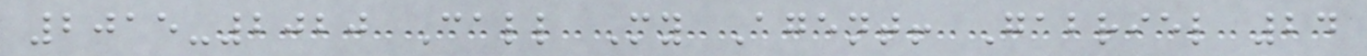2015-2020 Call My Agent! Gabriel 24
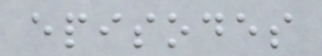episodes
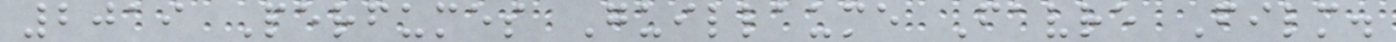2019 Perfumes Guillaume Favre Film.
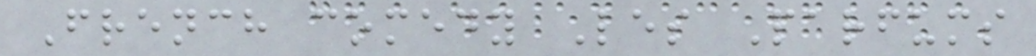French comedy Les Parfums
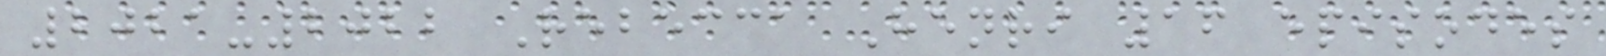2021-2022 Rebecca Henri 16 episodes
